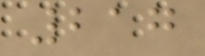217
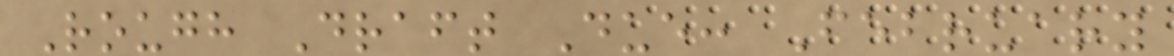Rough Draft Due: February
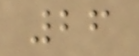26
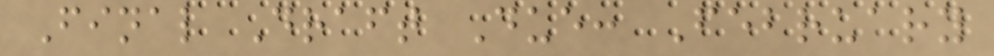Final Draft Due: February
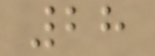28
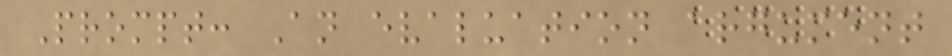Prompt: An evaluation argument
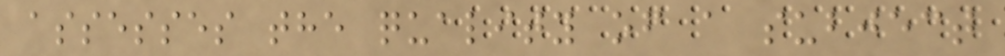assesses the quality of a subject
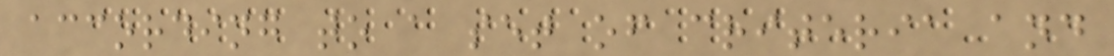according to a set of criteria and
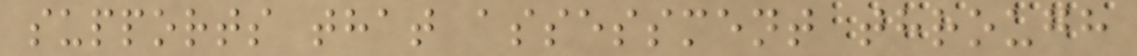supports that assessment through
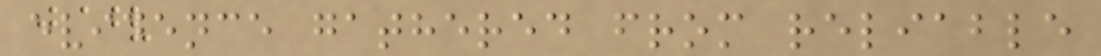evidence gathered from reliable
